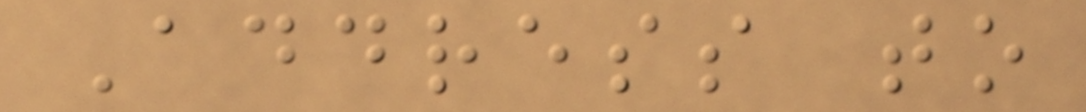Address to
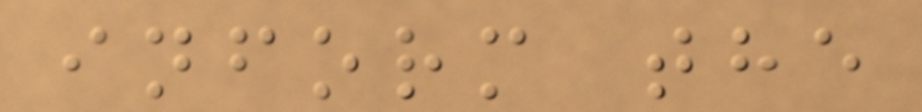inform the
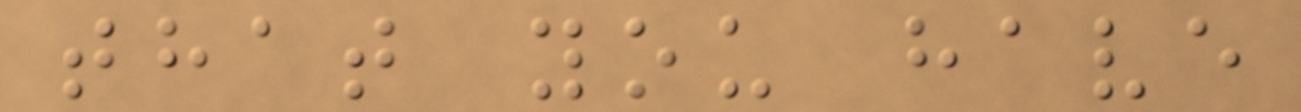that you have
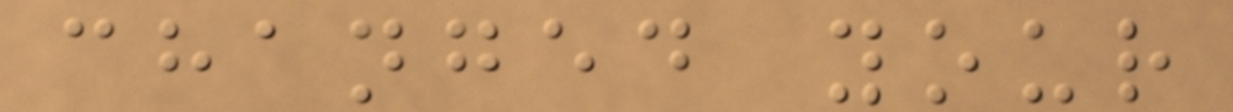changed your
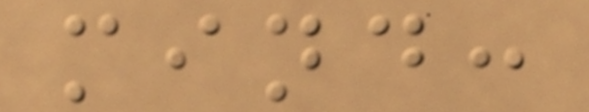mind:
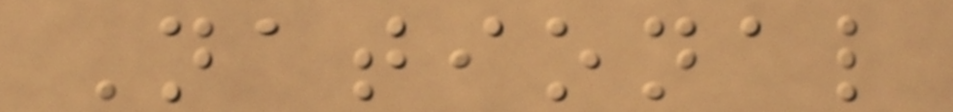National
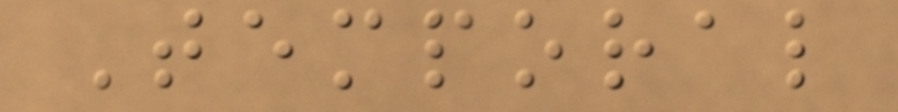Temporal
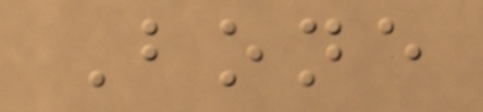Bone
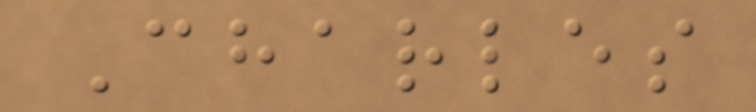Charles
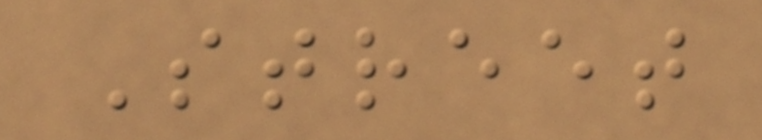Street
